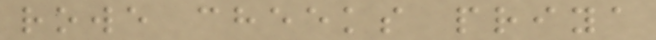rowe cheeks priya
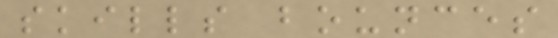skills bounces
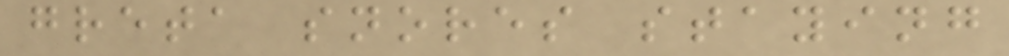greta snores staying
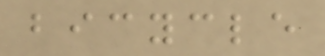bicycle
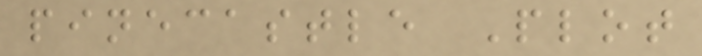pinecastle Plot
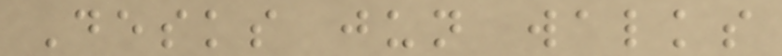Desks jun walks
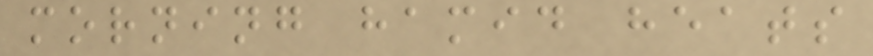morning hamid heats
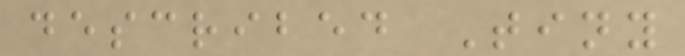described Tiny
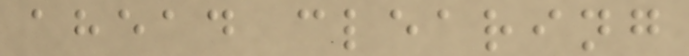ahead clearing
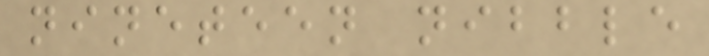nineteen nibble
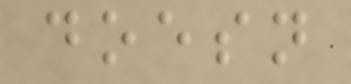doesn
